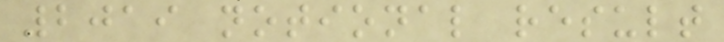2019 notional result
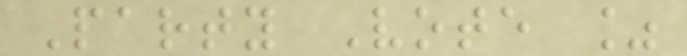Party Vote %
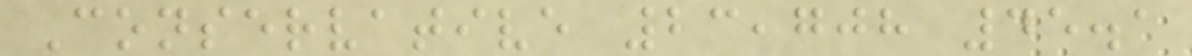Conservative 23,708 45.1
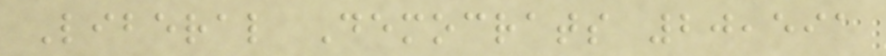Liberal Democrats 20,591
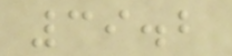39.2
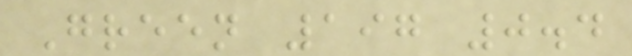Green 197 0.4
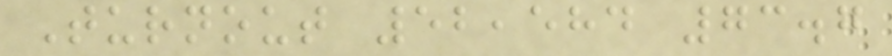Turnout 52,584 73.7
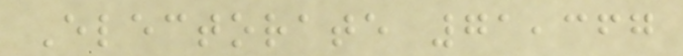Electorate 71,367
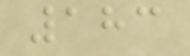183
